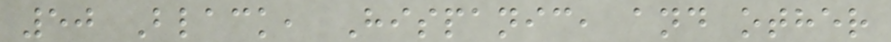50 Black, Hispanic, and other
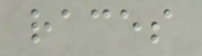races
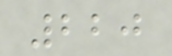220
